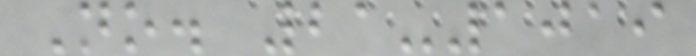No. 21-1019
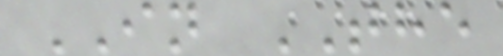IN THE
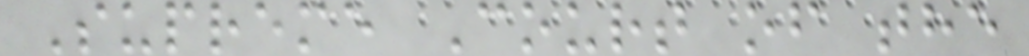Supreme Court of the
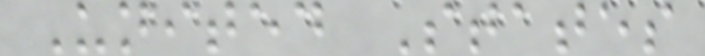United States
